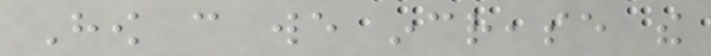How can we increase the
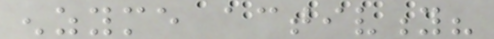enzyme activity?
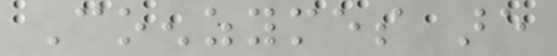Coenzymes are
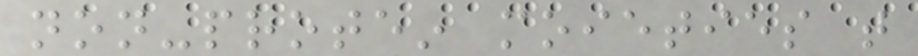non-protein moieties that
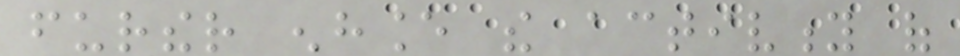further enhance the activity of
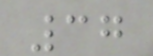37
